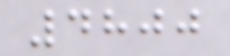4800
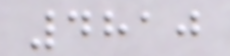4810
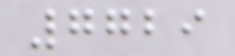7729
